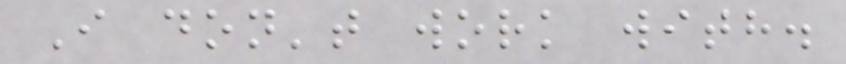I don't work with.
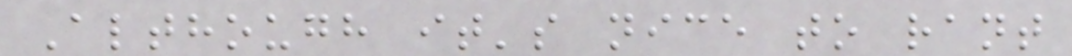Although it's nice to rant
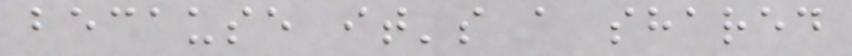because it's a shared
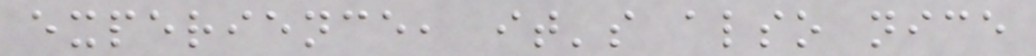experience, it's also nice
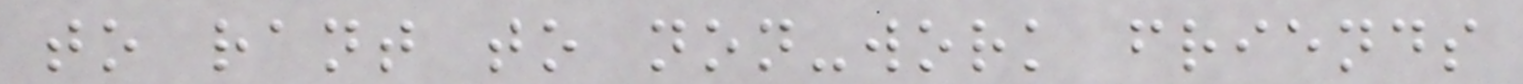to rant to non-work friends
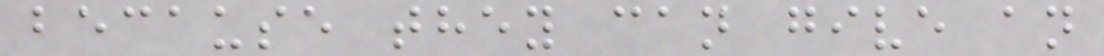because they can give an
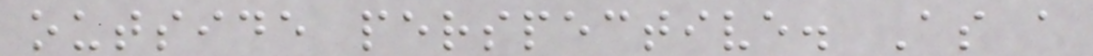outside perspective. As a
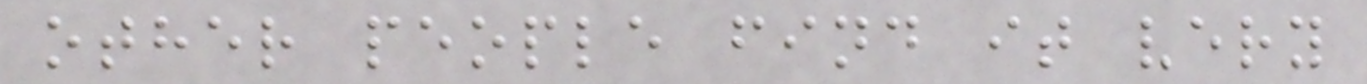other people find it very
